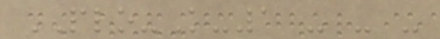PLO-K-1 - - -
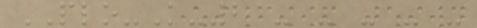PLO-K-2 - - - - -
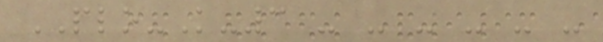PLO-K-3 - - - - - -
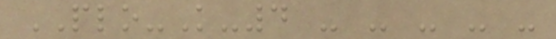PLO-K-4 - - - - -
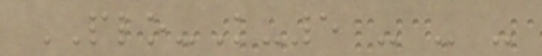PLO-K-5 - - -
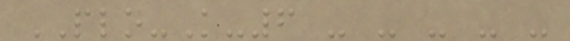PLO-K-6 - - - - -
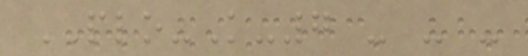PLO-K-7 - - -
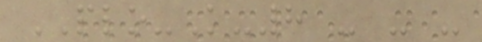PLO-K-8 - - -
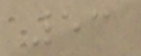53
